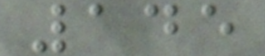145
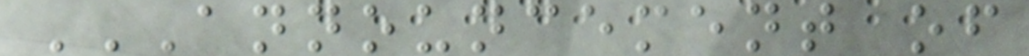ANNOUNCEMENT OF
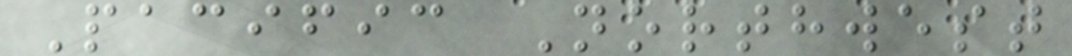Pacific Northwest
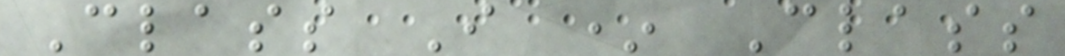Class I * Class
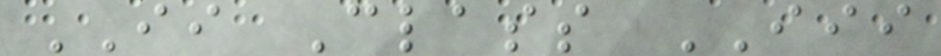II Class III
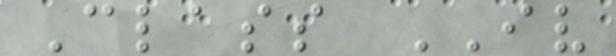Class IV
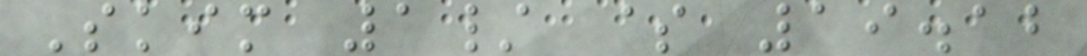Skim 1/ $ 19.12
